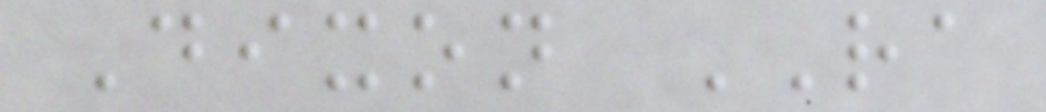Dixon RA
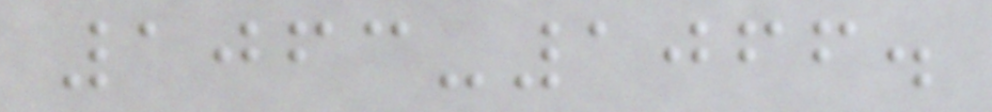1063-1066.
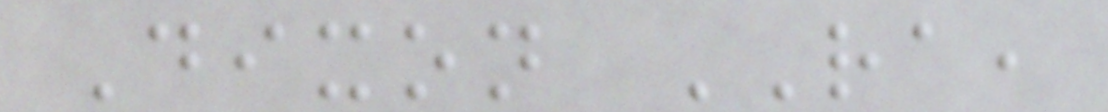Dixon RA,
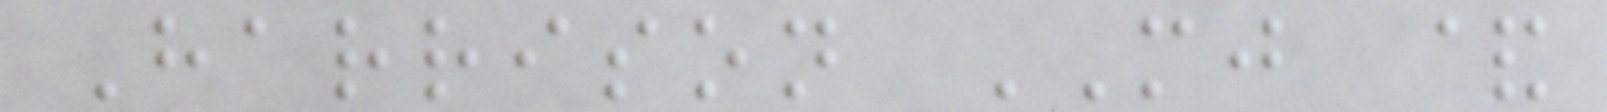Harrison MJ &
